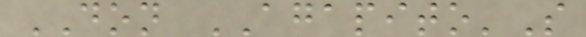DON AGAPITO'S
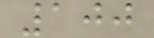100
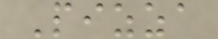Pizza
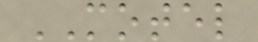MOTEL
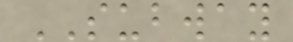SUBWAY
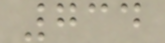734
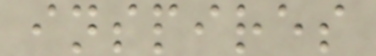inspires
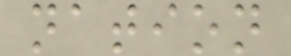nation
